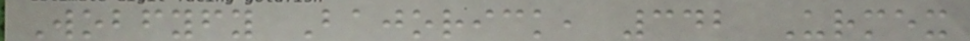Wobfyfy Bajorick, 342 Urmex
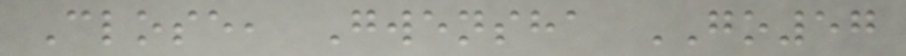Close, Gwensha GO57
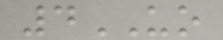4UO
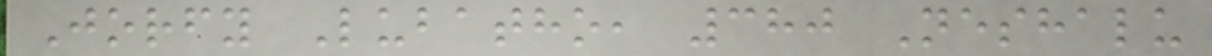Jorfy Lubatho, 380 Neshalu
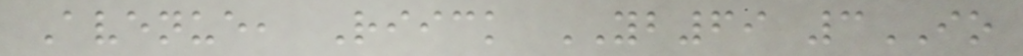Avenue, Riick YB69 3IO
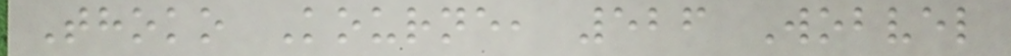Thoko Kourne, 526 Wobvel
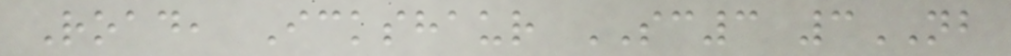Road, Ickshaur SC3 3NB
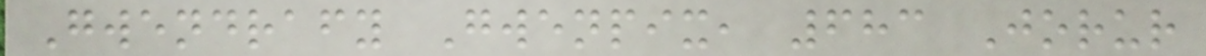Gwendrafy Gwenpix, 683 Jorur
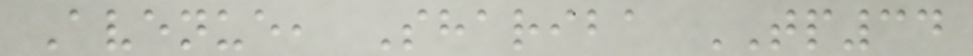Avenue, Shariba TP34
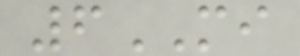6MI
